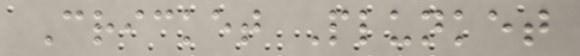Cricket Plunket
